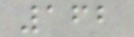162
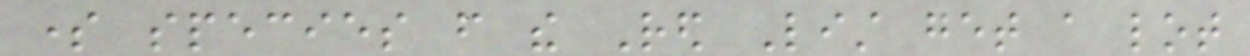some species from the Red List get a lot
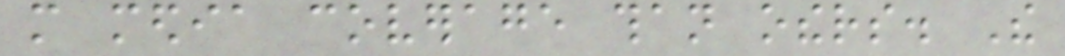more media coverage than others. The
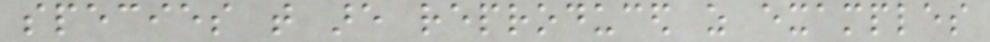species that are reproduced as examples
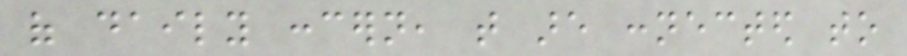of daily concern, that are connected to
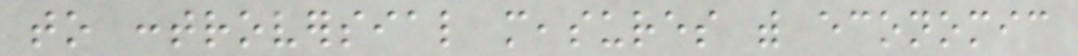to controversial measures with economic
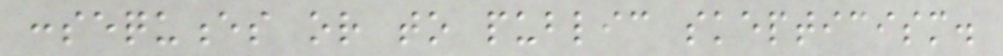consequences or to public skepticism.
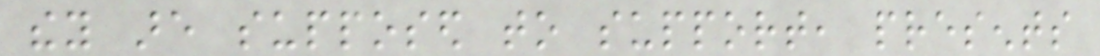they are supposed to support, presents
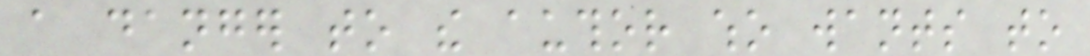a danger to the author who wants to
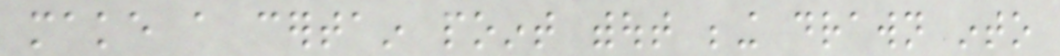make a certain point without being drawn into
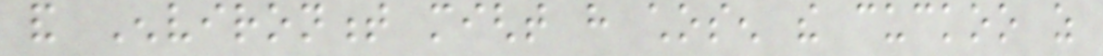and Environment might have chosen the cuckoo as
